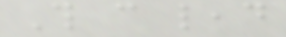This can lead
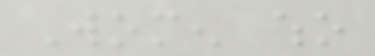Women who
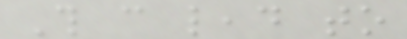This can lead to
